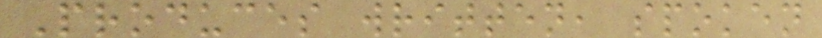Produces written, spoken
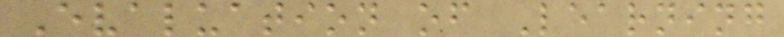Evaluation of Learning
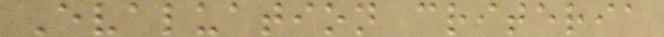Evaluation criteria
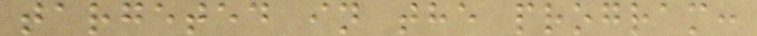targeted in the program:
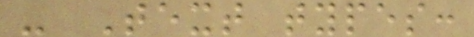- Text types:
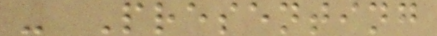- Presenting
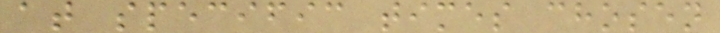at specific times chosen
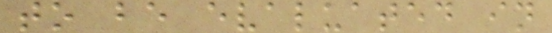to be evaluated in
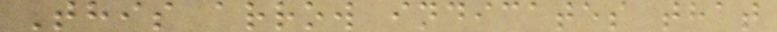This arrow indicates that
